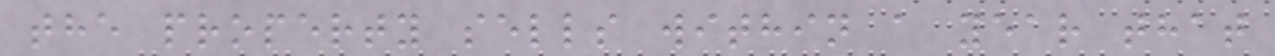the property sells within a year that
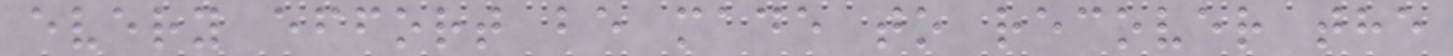every effort be made to recover the
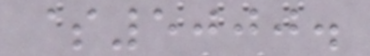$5000.
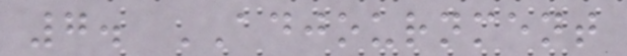7. ADJOURNMENT
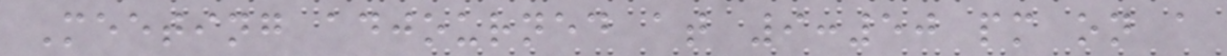Meeting adjourned at 9:50 pm on a
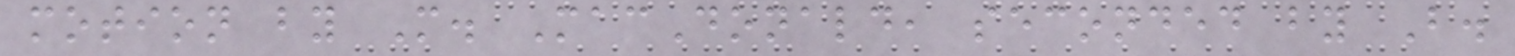motion by M. MacDonald, seconded by B.
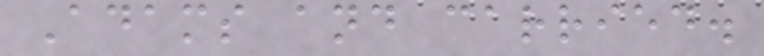Adams and carried.
